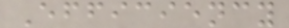Efficiency
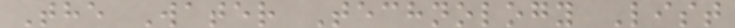The Water Technology List
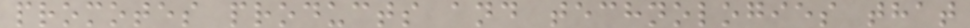promotes products and technologies that
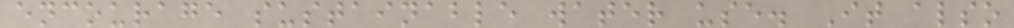encourage sustainable water use. It also
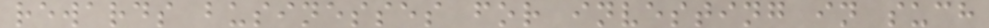rewards businesses for investing in such
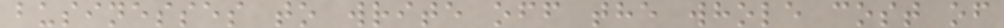businesses to write off the whole cost of
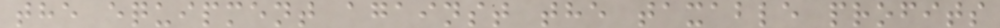the equipment against the taxable profits
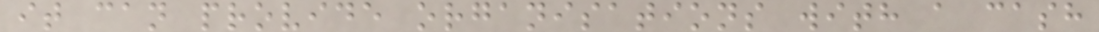it can provide organisations with a cash
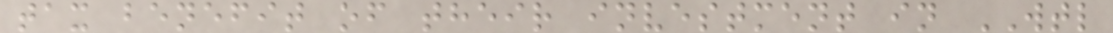tax benefit of their investment in WTL
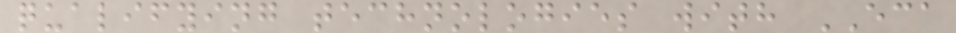qualifying technologies with ECA
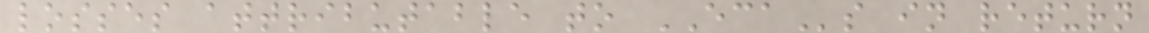losses attributable to ECAs in return
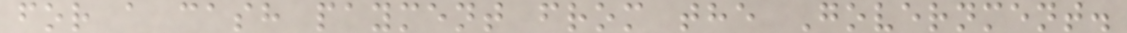for a cash payment from the Government.
